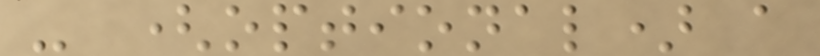- (optional) a
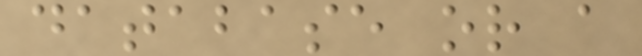database or a
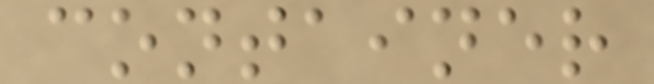container
